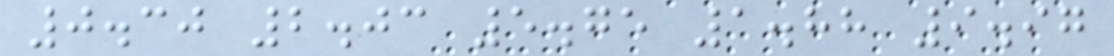0.30 2.03 5.75 1.88 9.97
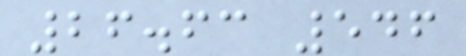26.63 546
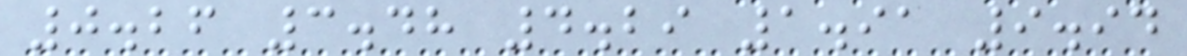0.26 3.48 4.29 1.91 9.94
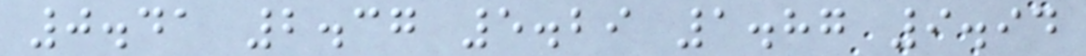0.41 2.37 5.29 1.87 9.94
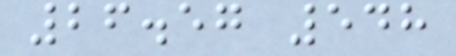26.57 548
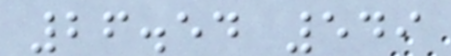26.54 549
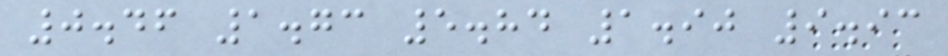0.46 1.73 5.84 1.90 9.93
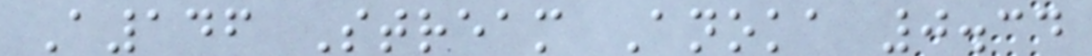A146 Stream Anoka 0.34
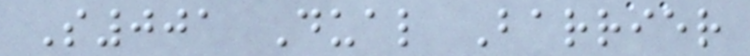S001 Dual Barrier
